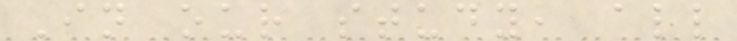In our study, all
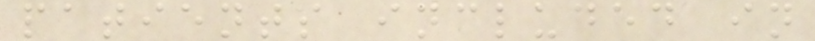patients included in
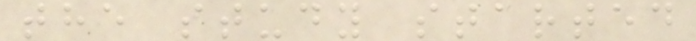the study started
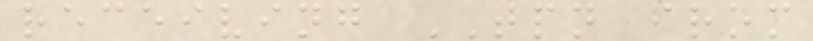receiving TPN from
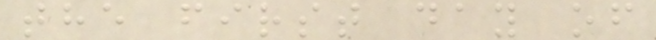the first day of
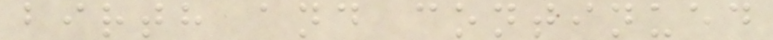birth and continued
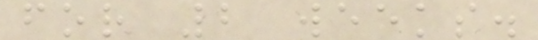for 2 weeks.
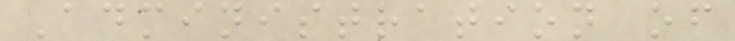Administration of
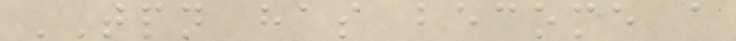TPN has become a
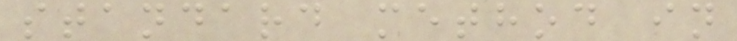standard method in
